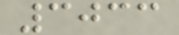3033
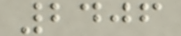2406
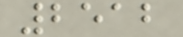2512
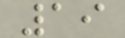19
